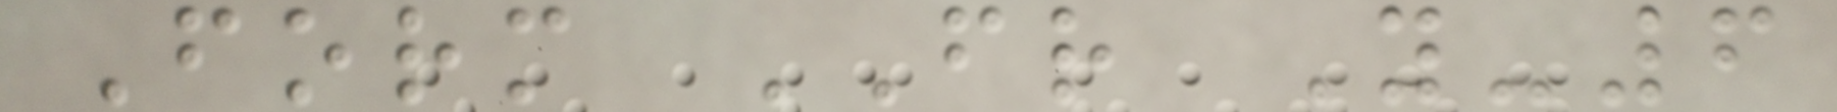Form FR Y-6
